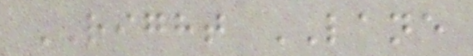RIGHT LANE
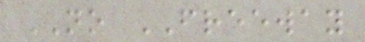NO FREEWAY
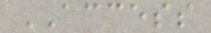ACCESS
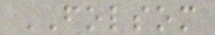FOLSOM
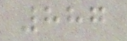887
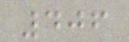406
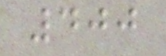400
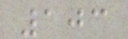103
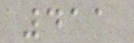411
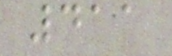411
